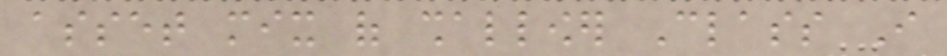asset mix of shallower Class I
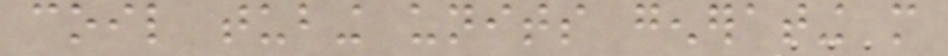coil tubing units generating more
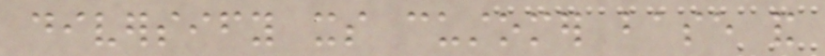diversify its customer base and
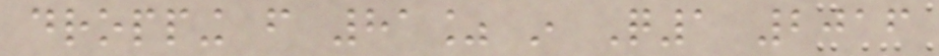dropping from 81% in Q1 2016
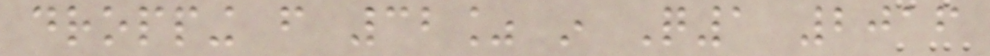dropping from 32% in Q1 2016
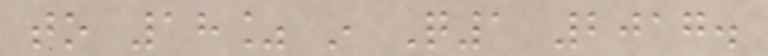to 18% in Q1 2017.
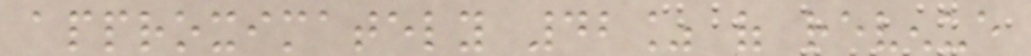approximately 42% of revenue
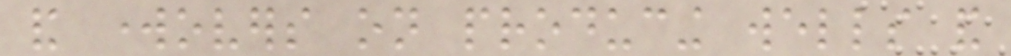and workovers on producing wells and
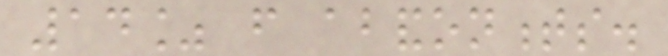14% from abandonments.
